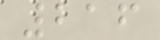216
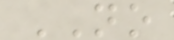NO
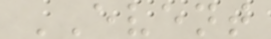EVENT
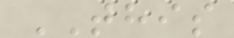THIS
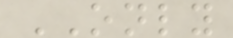ONLY
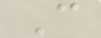C
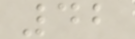42
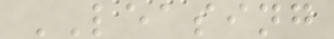LEASING
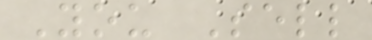You Sell
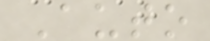Auto
